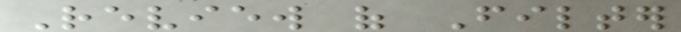Review of Filter
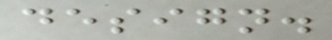design.
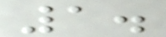1.
